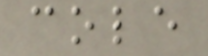cole
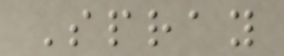Spray
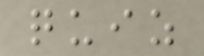quiz
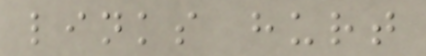links hurt
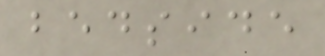bedside
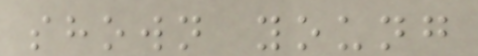shown young
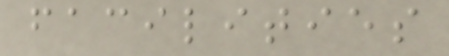facilities
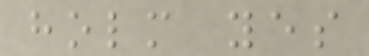holm yes
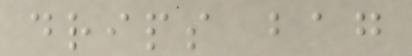drips bag
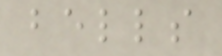bells
